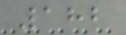182
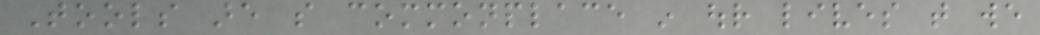Tools are so commonplace in our lives that we
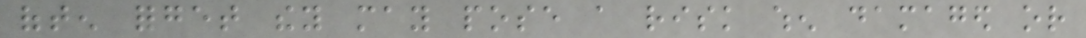often forget they may pose a risk when damaged or
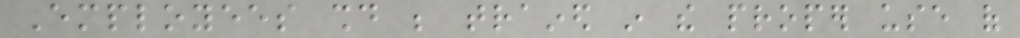Employees should be trained in the proper use of
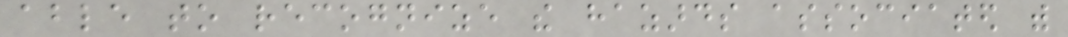able to recognize the hazards associated with
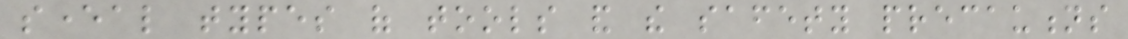several types of tools and the safety precautions
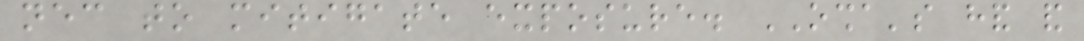necessary to mitigate exposure. OSHA's hand and
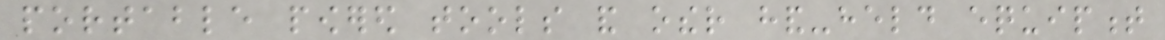portable powered tools and other hand-held equipment
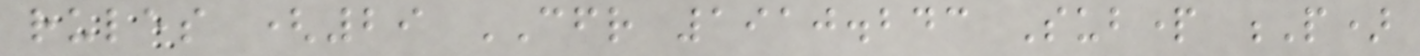rules (29 CFR 1910.243 Subpart P)
